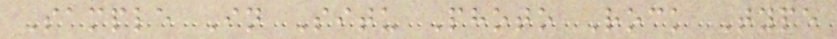Sample In Situ Photo Rock Type
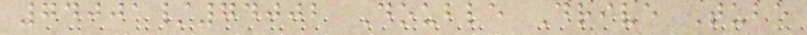74001/74002 Double Drive Tube
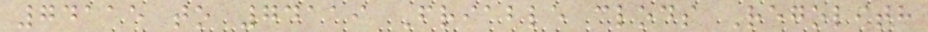74115 to 74119 Friable clods Regolith
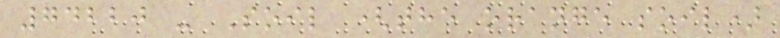74220 - Soil (the orange soil)
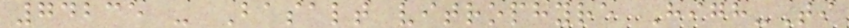74235 - Basalt vitrophyre High-Ti
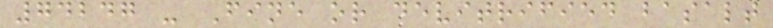74247 - Fine or devitrified basalt
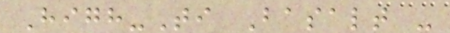High-Ti Basalt -
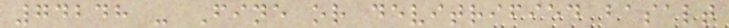74248 - Fine or devitrified basalt
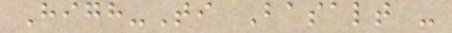High-Ti Basalt -
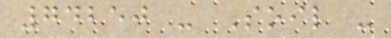74250 - Soil -
